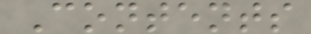Contents
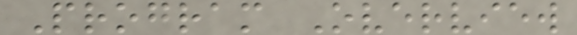Program Overview
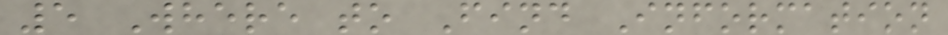5 Where to Find Information
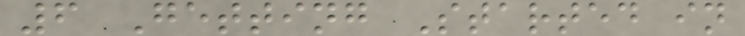6 Getting Started in
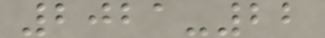2021-22
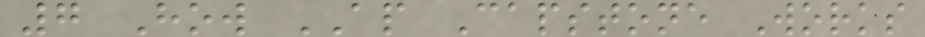7 How AP Capstone Works
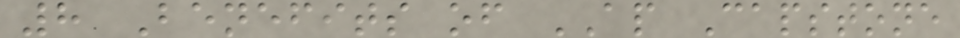8 Benefits of AP Capstone
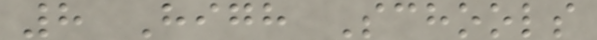8 High Schools
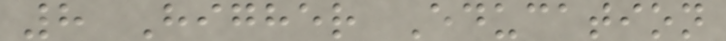8 Higher Education
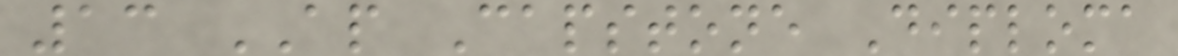13 AP Capstone Diploma
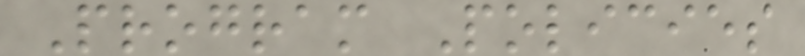Program Policies
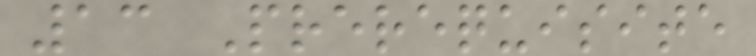13 Prerequisite
